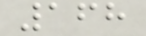168
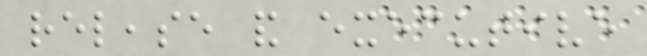release and executive
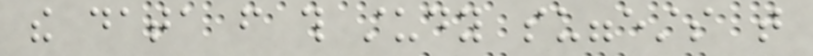the data from this study suggests that
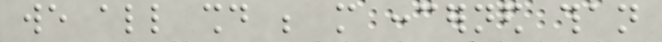we all should be more concerned than
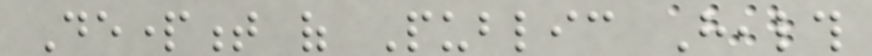Department of Public Health
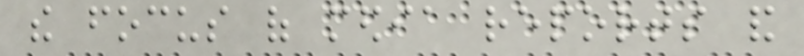the focus of media reports and
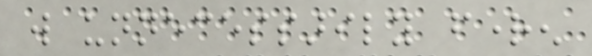will unnecessarily frighten
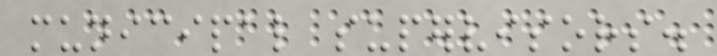municipal supervisors.
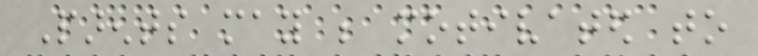Parents may be motivated to
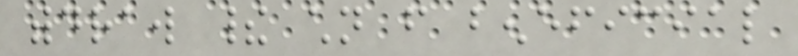withdraw their children from beneficial
